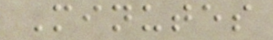Minutes
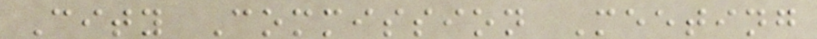City Commission Meeting
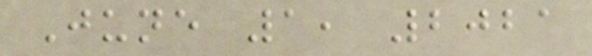June 1, 2021
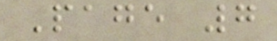Page 7
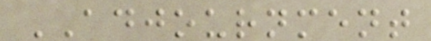ADJOURNMENT
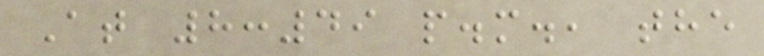At 8:49 p.m., the
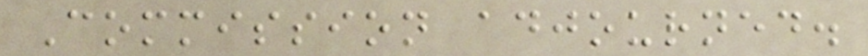Commission adjourned.
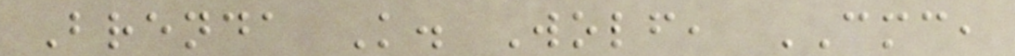Brenda K. Wolf, CMC,
